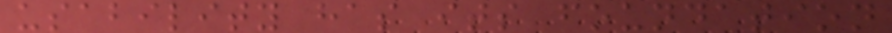usability has its foundation
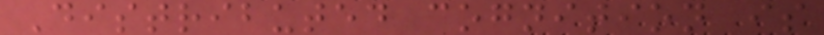Distributed cognition is
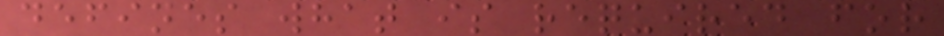defines what is required for
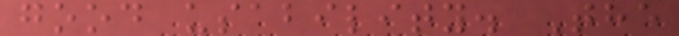good usability. The
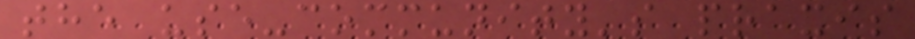the use-community's praxis
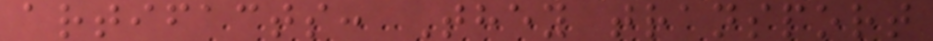artifacts: They transport
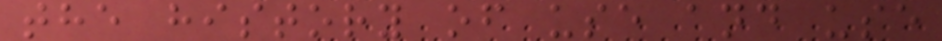the history of use and use
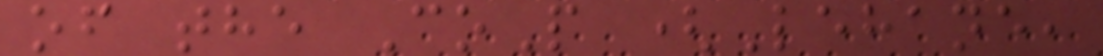of the CoP (Lehane,
